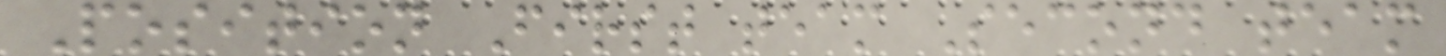Position First team Second team
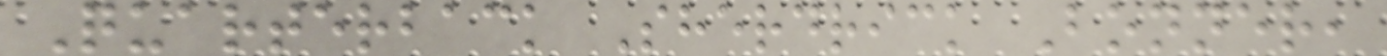Quarterback Sherdrick Bonner,
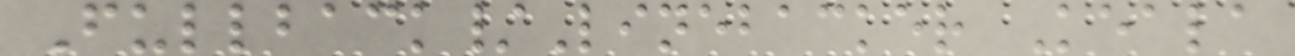Fullback/Linebacker Keala
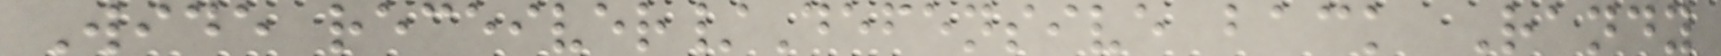Wide receiver/Defensive back Randy
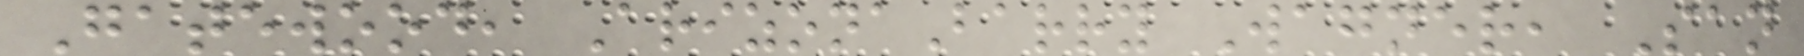Gatewood, ArizonaBarry Wagner, San
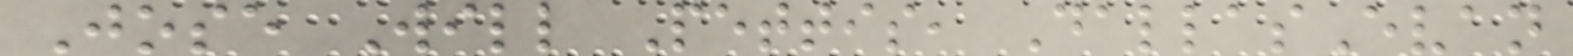Jose Will Pettis, DallasEvan
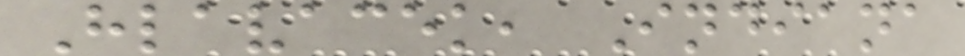Hlavacek, Indiana
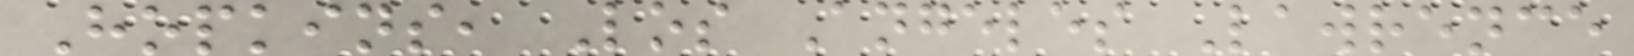Hopkins, Los Angeles Lawrence
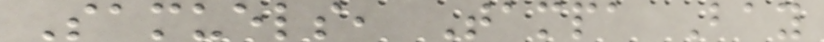Samuels, Tampa Bay
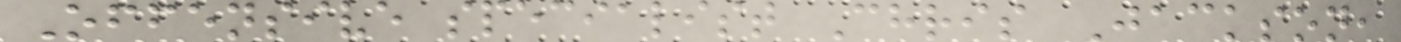Offensive specialist Chris Jackson,
